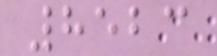8523
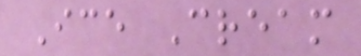Ice Cream
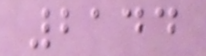2144
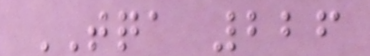TQA 226
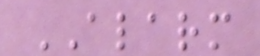ALARM
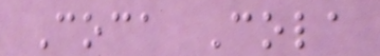Coca Cola
